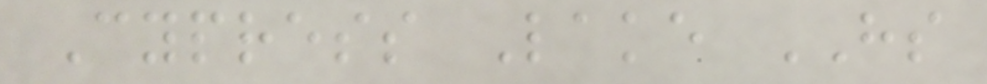Cypress Lake HS
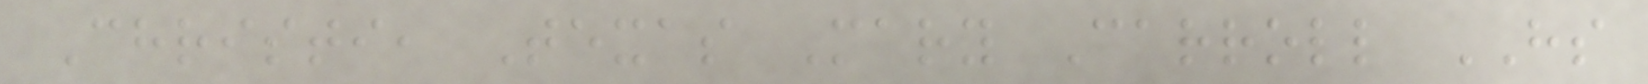Christi, Texas Mary Carroll HS
